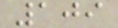109
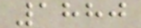1880
